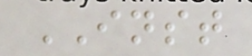INST
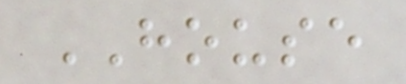HOUSE
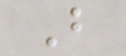B
